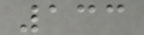133
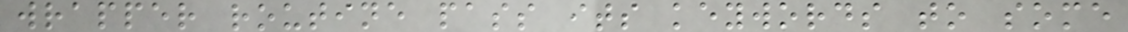wrapper routine pass its keywords to some
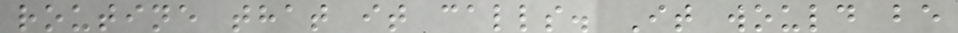routine that it calls. It would be
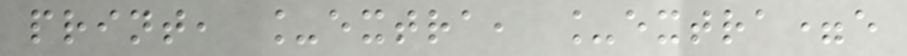print, _extra, _extra=e
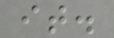it.
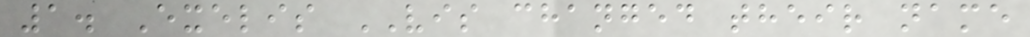1. Exelis VIS changed their name
